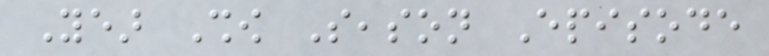Year Show Season Episode
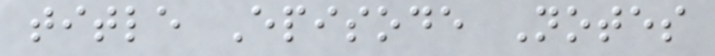title Episode Notes
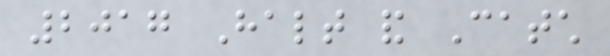2017 Halt and Catch
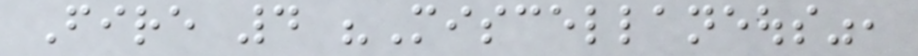Fire 4 "Miscellaneous",
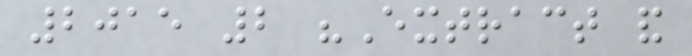2015 2 "Extract and
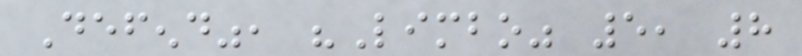Defend", "Limbo" 5, 8
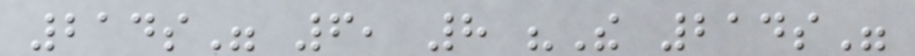214s" 6, 8 "The 214s"
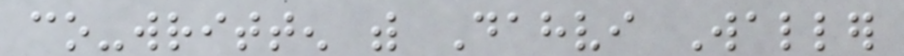co-written with Dahvi Waller
